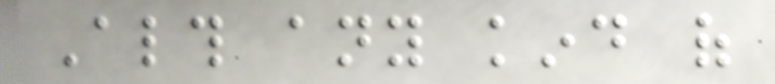Although any kind of
